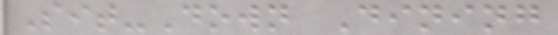Sit-Down Dining
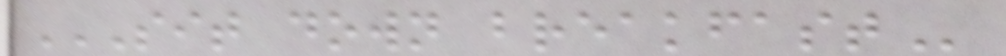SIT DOWN BREAKFAST
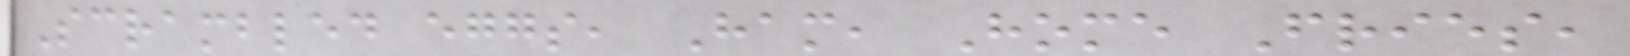Scrambled eggs, Ham, Home Fries,
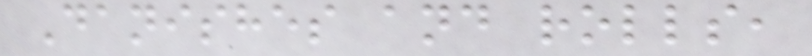Danishes and rolls,
